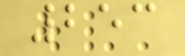253
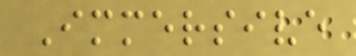Immersive
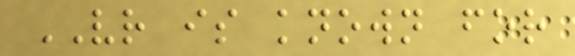VR is known for
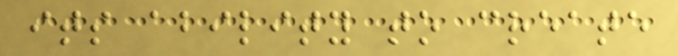its ability to create
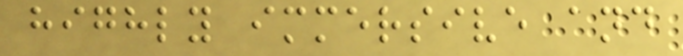highly immersive and
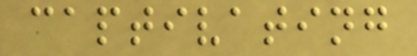captivating
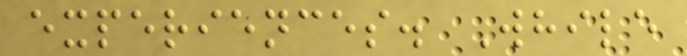experiences. While
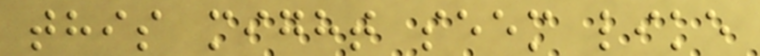this might seem like
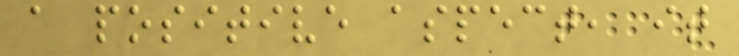a positive aspect, it
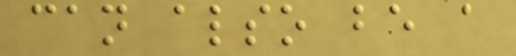can also be a
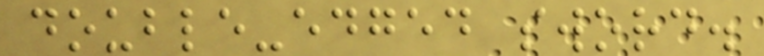double-edged sword.
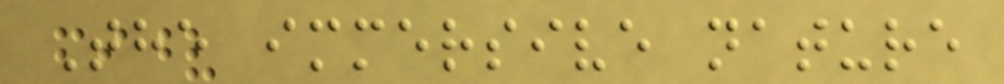The immersive nature
